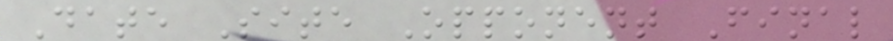Date Site Opponent Final
